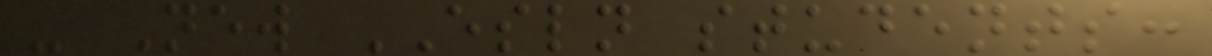- New ESLN students:
